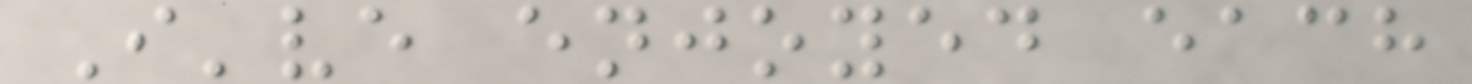I've enjoyed each
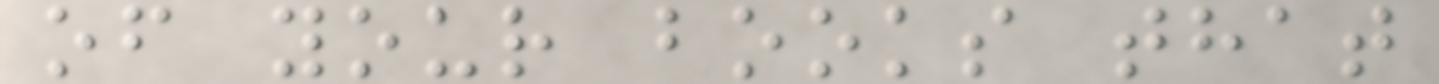of your books that
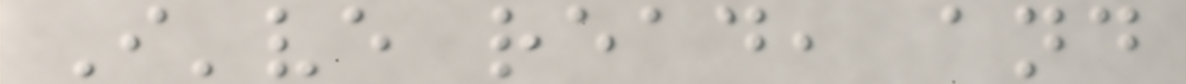I've read, and
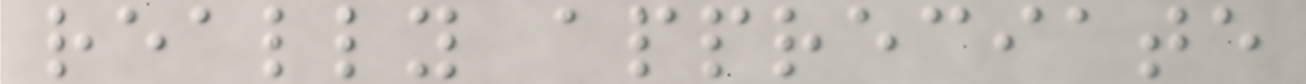really appreciate
